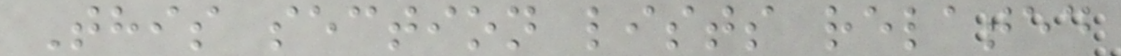This section lists related
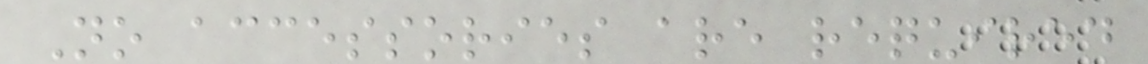No accessories are required
